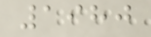1980
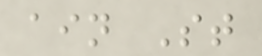ain St
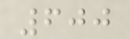600
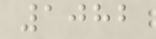1082
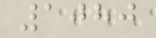1080
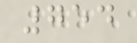754
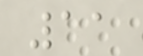11
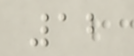12
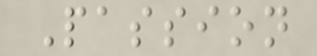Passion
